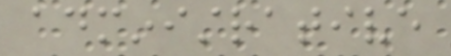administrative
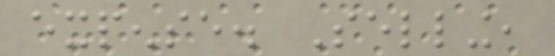expense. Selling,
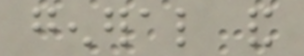general and
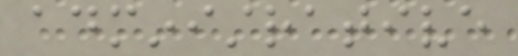administrative
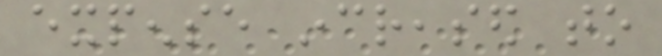expense increased to
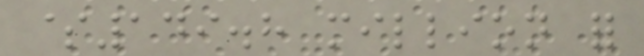$149.8 million for
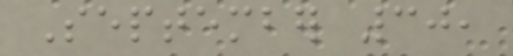September 30,
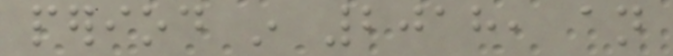period in 2018, an
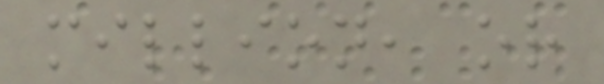million, or
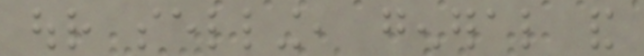our selling, general and
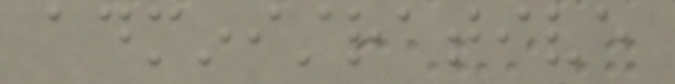administrative
